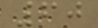60
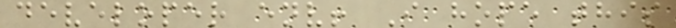developer env! I hope this
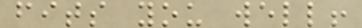fits you well!
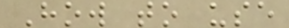How to use
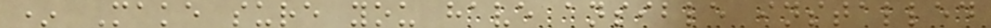* Make sure you have ansible installed
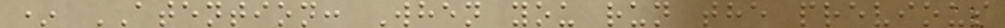* ATENTION: When you run the previous
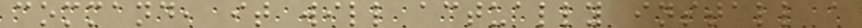command, it will actually install a
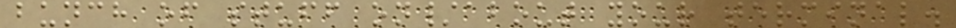bunch of stuff on/about your terminal.
